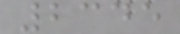2345
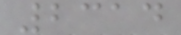2314
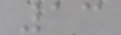13
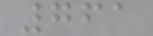761
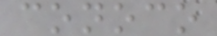conoco
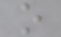o
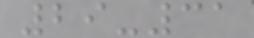29-31
